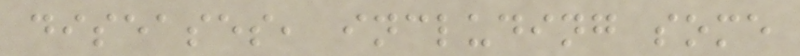diseases, including some
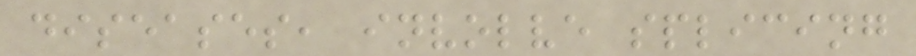diseases, involve splicing
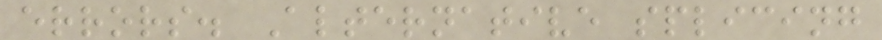errors. Alternative splicing
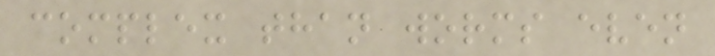complex than worms even
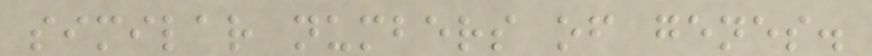similar numbers of genes.
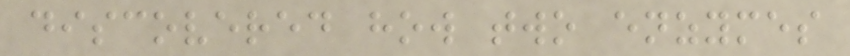discovered how two enzymes
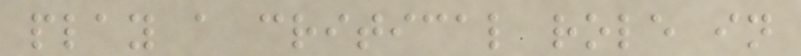play a critical role in
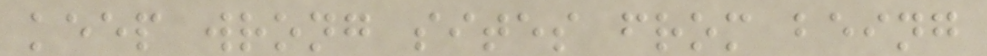keep wrong sites from being
